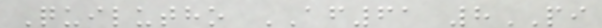Quilutho AF61 8PI
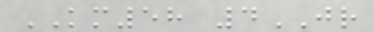KM58 4JR
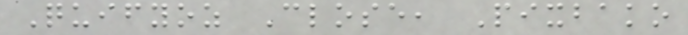Quifyoz Close, Pixbako
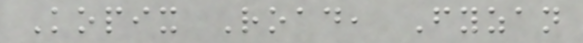Kopix Road, Fyzan
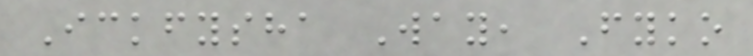Ickfysha Way, Fyko
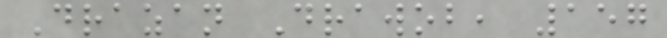Drazan Drawob, 157
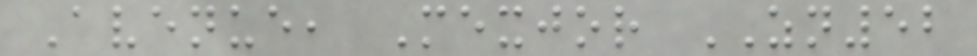Avenue, Mexjor ZN52
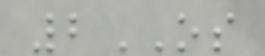2OS
